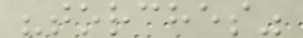"torches"
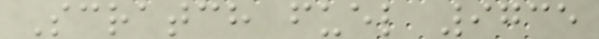Scratch fuel 9735
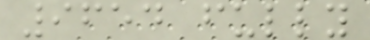9654 fully
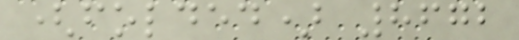(folded) 8672
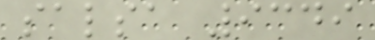salsa 9349
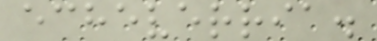echeverria.
